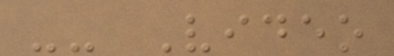-- Video
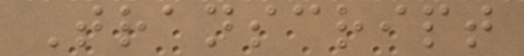Transcript
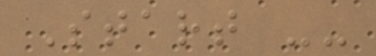Start --
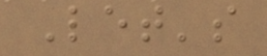Let's
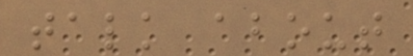talk about
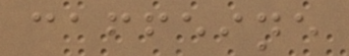caffeine
